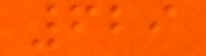629
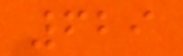629
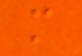m
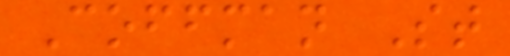Coffman St
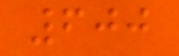600
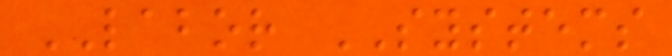LABOR SYSTEMS
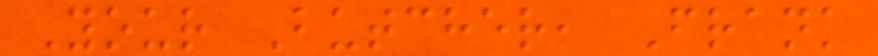Your Butcher, Frank
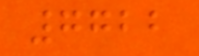7722
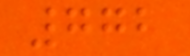772
